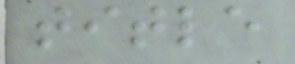title
